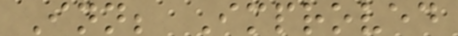Inn; Improved
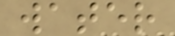water
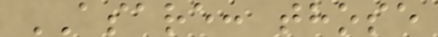ASARE: those
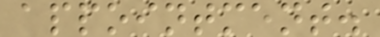appointment.
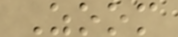Zoom
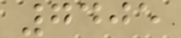7405
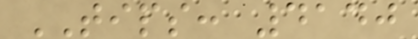TIPS: 4140
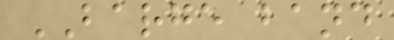BARGE band
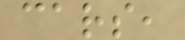cars,
